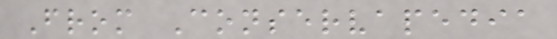From Conservapedia
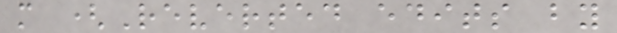m (Reverted edits by
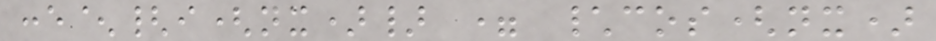:e^{i(nx)} = \cos(nx)
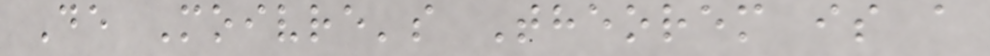De Moivre's Theorem is a
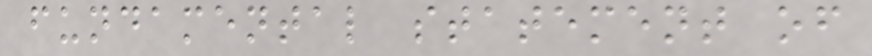fundamental statement of
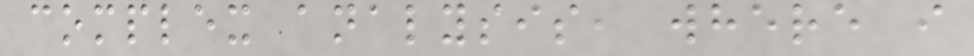complex analysis, where i
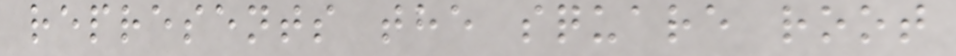represents the square root
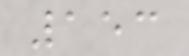153
